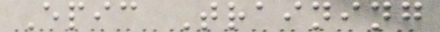Epic Training
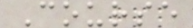Course
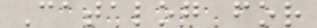Catalog for
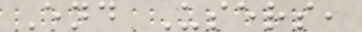End Users,
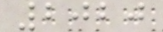2020
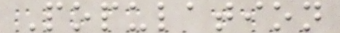Population
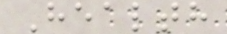Health
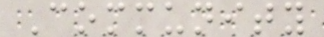Community
